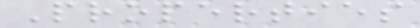Properties
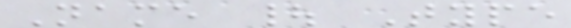Name | Type
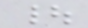|
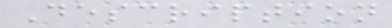Description
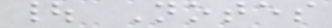| Notes
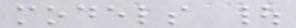models |
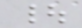|
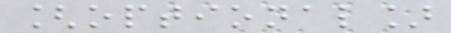[optional]
